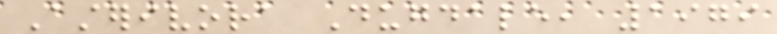Asterivora Dugdale, 1979
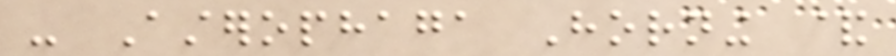- Asterophaga Horning &
